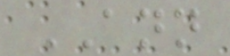ANN
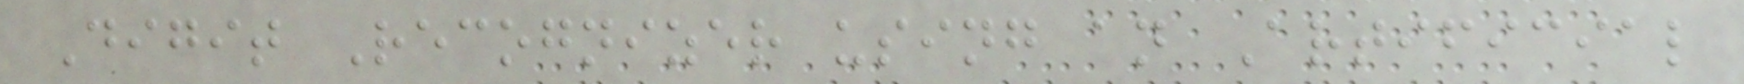Digit Recognizer using an Artificial
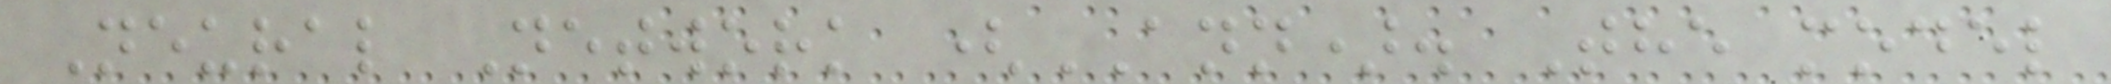Neural Network (ANN). The model
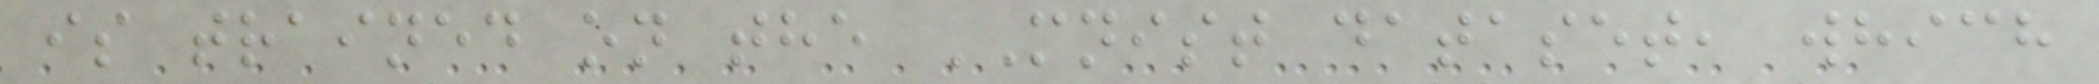is trained on the MNIST dataset, which
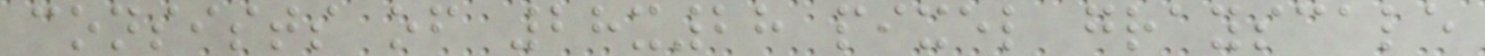consists of 28x28 pixel grayscale
